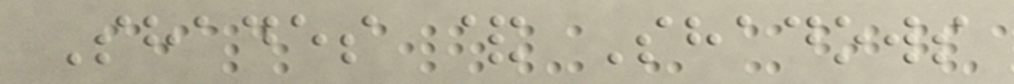Shades & Shadows
